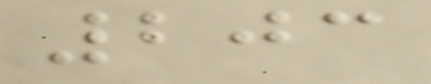203
